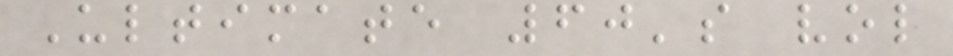Ultimate 60's vol
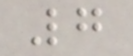7
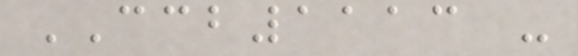CCB1113 -
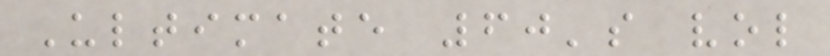Ultimate 60's vol
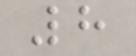8
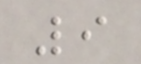9
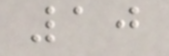10
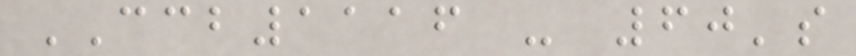CCB1116 - 60's
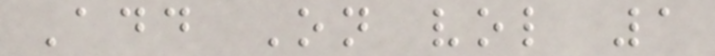Add On vol 1
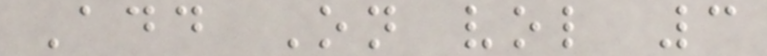Add On vol 3
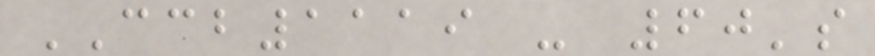CCB1119 - 60's
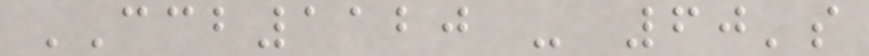CCB1120 - 60's
